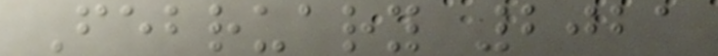February 2021
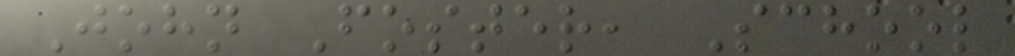John Foster, School
